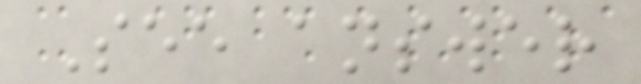See answer
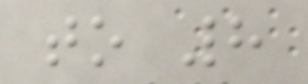to 8
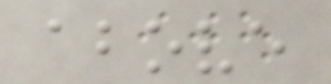above
